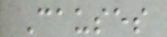Causes
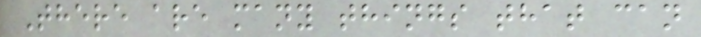There are many things that can
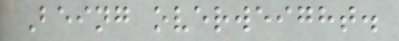Being overweight.
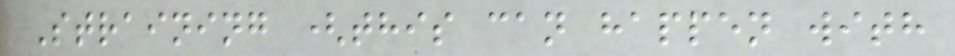Straining (this can happen with
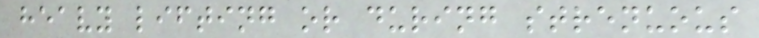heavy lifting or during strenuous
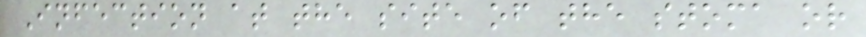Infection at the site of the stoma or
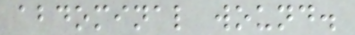abdominal wound.
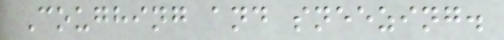Coughing and sneezing.
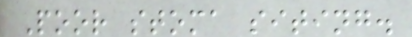Poor stoma siting.
